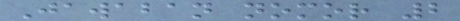Jawaban nomor 2
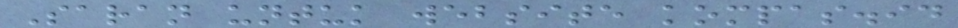Saran untuk website kompas.id
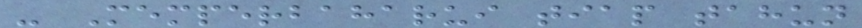- Memperbaharui tiap tahun
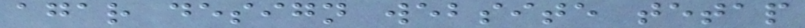agar design website tetap
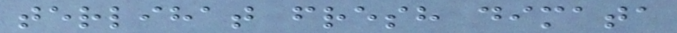terlihat fresh dimata
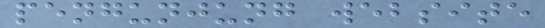pengunjung website
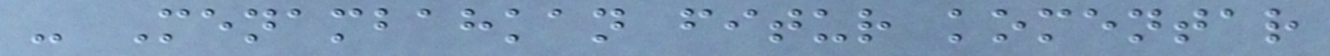- Menambahkan fitur komentar
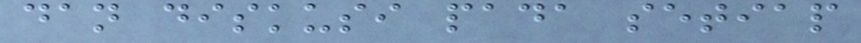dan diskusi pada setiap
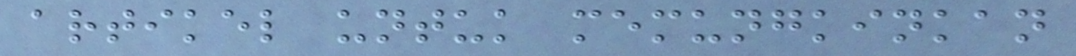artikel untuk memungkinkan
